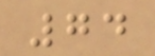74
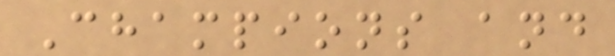Champions and
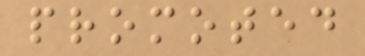promoted
